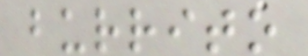burrito
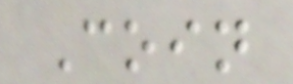Coin
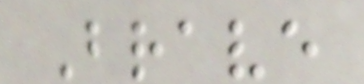Brave
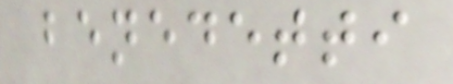benedetti
